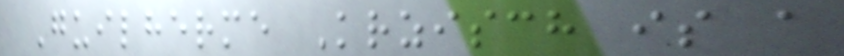Guilherme Krzisch is a
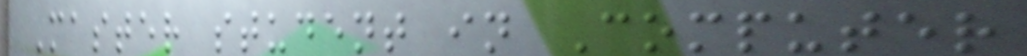Master student in Computer
